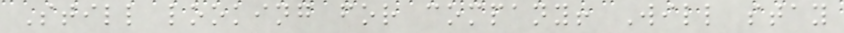Still looking for company! Will stay
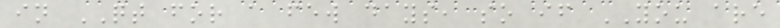in QT for a few days, so if YOU are
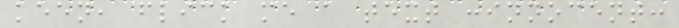keen, flick me a text :innocent:
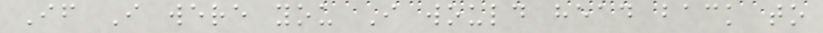If I were you I would head back to
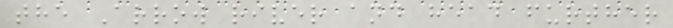the Arrow river and head further
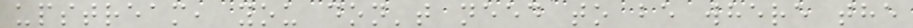upstream, you don't need to be where the
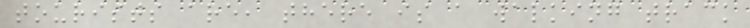tourists are, there is a walking track
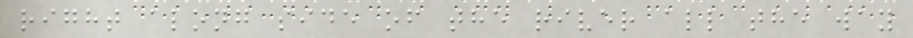right along side of the river all the way
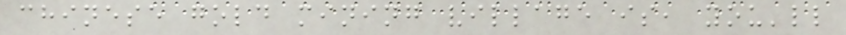chinese gold mining village is, you'll
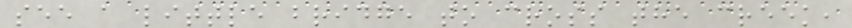see a little bridge to cross the creek,
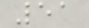51
